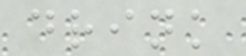drink
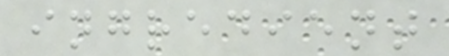ingredient
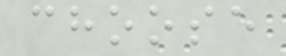choose
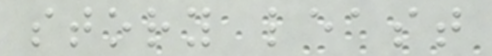story least
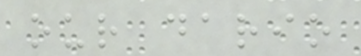our dario
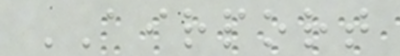AIRPORT
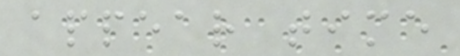appear time
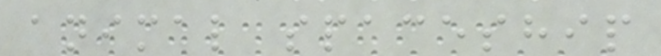animal spaceship
